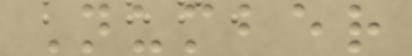Number
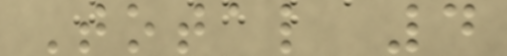Total 4
